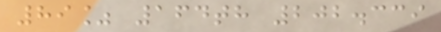89% 164th 202.339
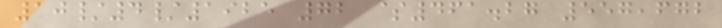10/4/1925 72 $461.27 557,672
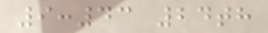9:43 24th
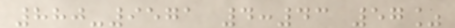880-9571 4:43 57%
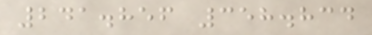241.856 358.834
